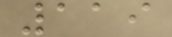119
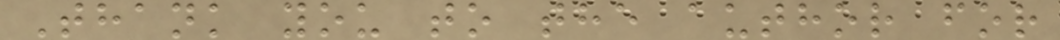Thank you to the author for
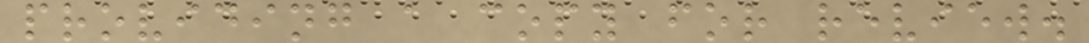providing a copy for review.
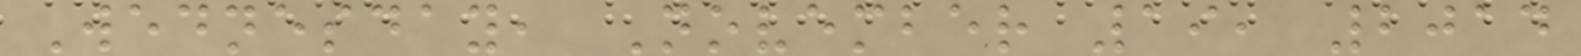Wednesday, November 19, 2014
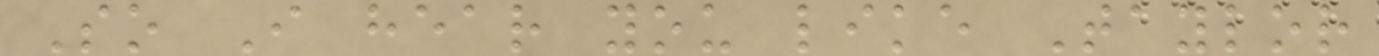So I hear you like Taylor
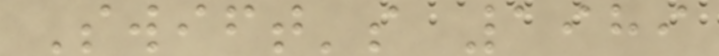Swift's 1989
